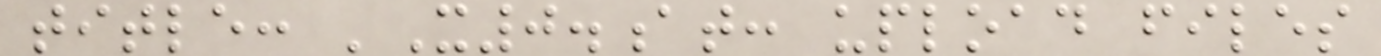title: 'X0.at: upload files
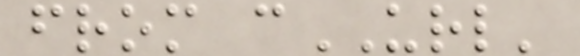from cURL'
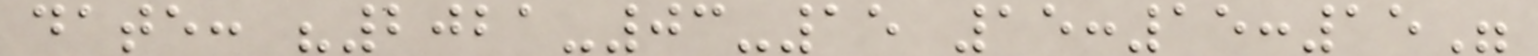date: "2021-03-15 15:15:15"
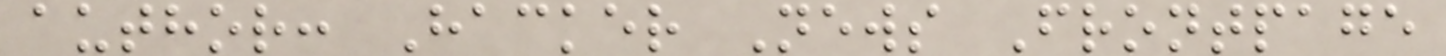author: Hacker News Frontpage
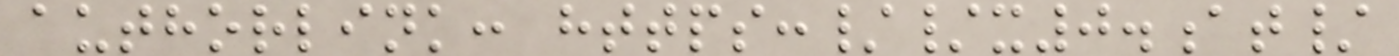authorlink: https://x0.at/
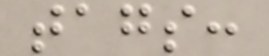tags:
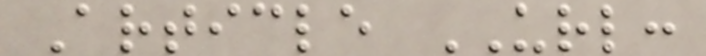Article URL:
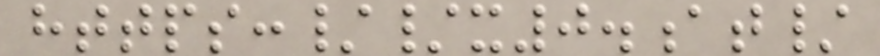https://x0.at/
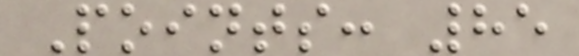Points: 85
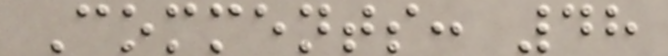Comments: 48
